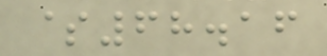$68.16
